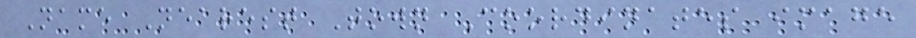Name Nearest Town Coordinates image
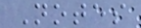Notes
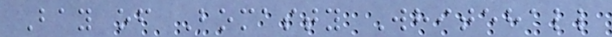Bay of Bomasty Whitehall
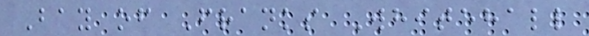Bay of Franks Whitehall
